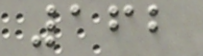162
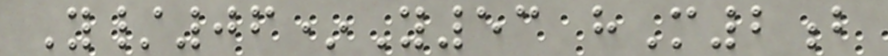Y/06*Y53 hM2b
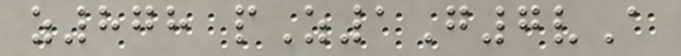z878 pZ1G7vA
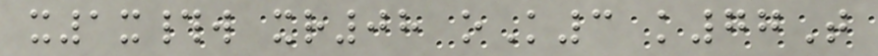x1x#w xr08 oK3 k77T
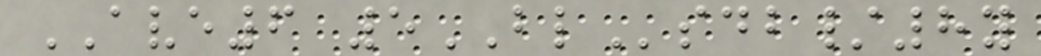AVE6 5BLsdb/8y
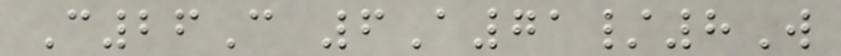C26C 6A71/8W
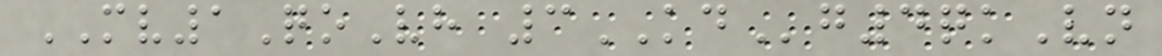MV1QoVh 3KDg4qkVn
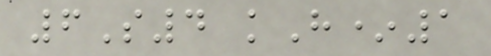6S4 kH*1
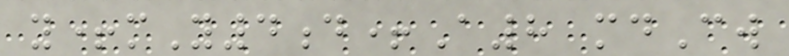y+mY4d+A8 mdCw
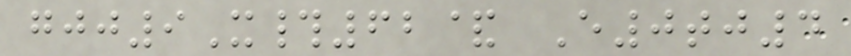gjj9X#62& E0tj4
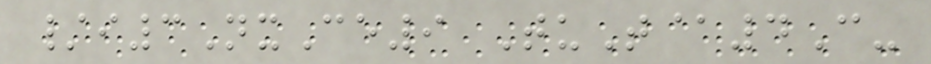/i3NxCe9 TuT@4C-
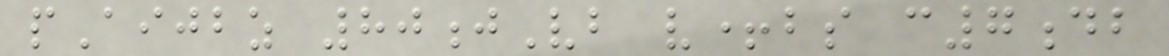pAijbz 80jVb v+bs c7db
